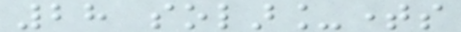28 solar_times
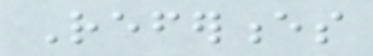References
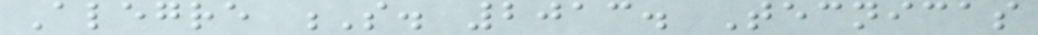Alegre S. 2013. Tecnicas
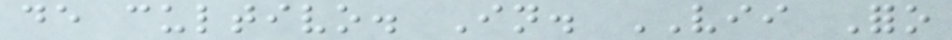de cultivo. In. VII Foro
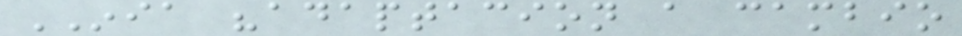INIA "adaptacion a cambio
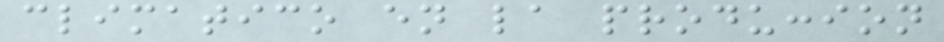climatico en la produccion
